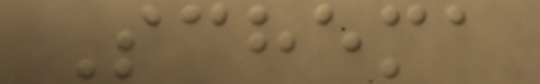Schema
